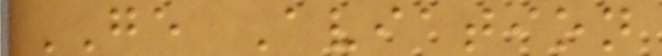GE Aviation
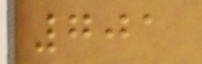701
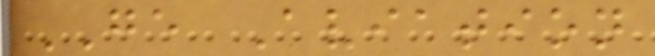GE Aviation
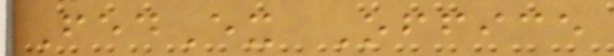FedEx Office
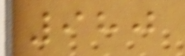980
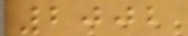2002
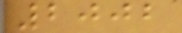2002
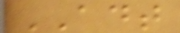ADT
